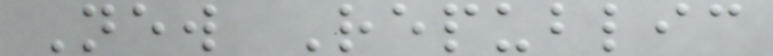New Republic
